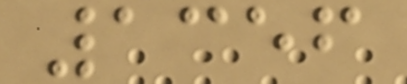1356
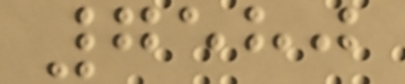7580
